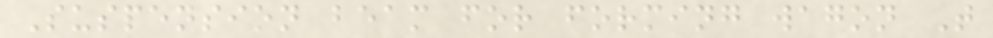Suspension beam for forming wagon T
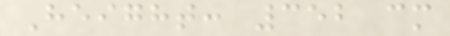Height: 352 cm
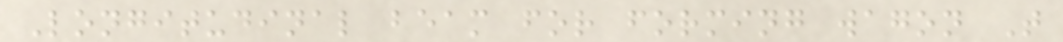Longitudinal beam for forming wagon T
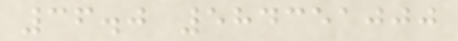36.0 584351000
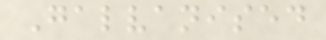Galvanised
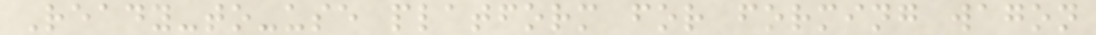Ready-to-use platform for forming wagon
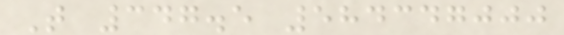T 347.5 584347000
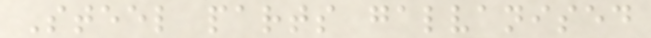Steel parts galvanised
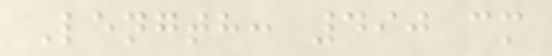Length: 490 cm
